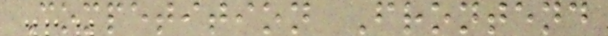Competition Frontend
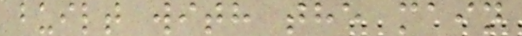built with the main
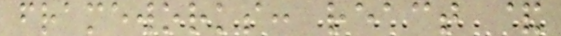frameworks: react &
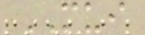MUI
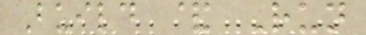Build & Run
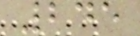245
